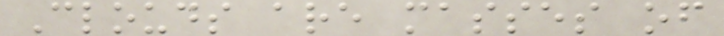Clouds are masses of
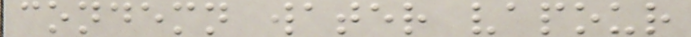condemn water vapour
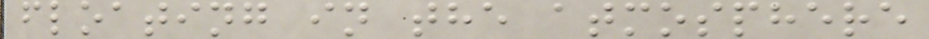floating in the atmosphere
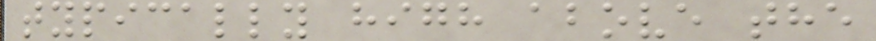typically high above the
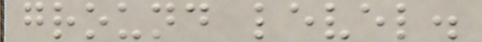ground level.
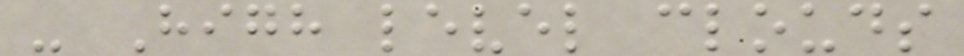- High level clouds
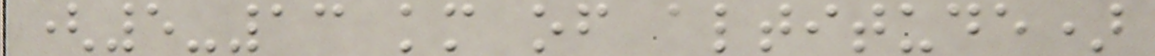(5-13 km of altitude)
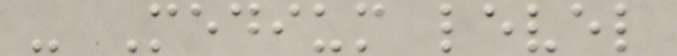- Medium level
